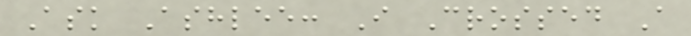Ask Ashlee: I Crossed A
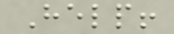Help!
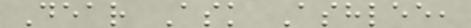Dear Ask Ashlee,
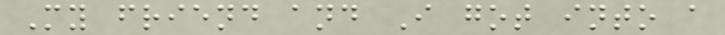My friend and I got into a
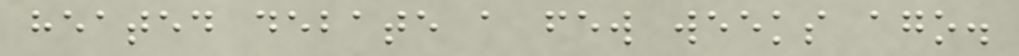heated debate a few weeks ago.
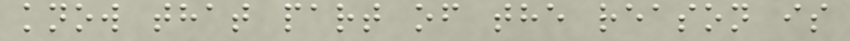know that part of the reason is
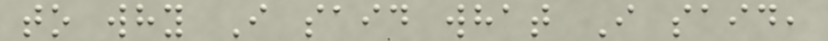to why I said what I said,
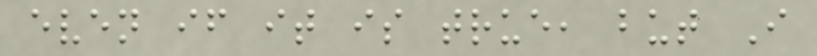even if it is true, but I
